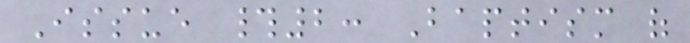Issue #2: Baptism of
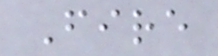Fire
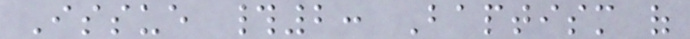Issue #2: Baptism of
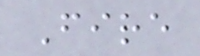Fire
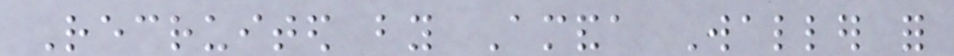Recruited by Amanda Waller for
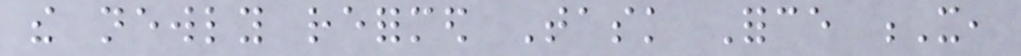the newly reformed Task Force X,
